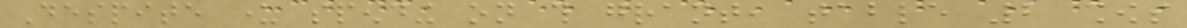Despite under spending on this grant, table 2 shows
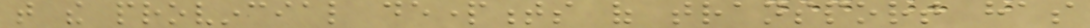that the provincial departments of transport has
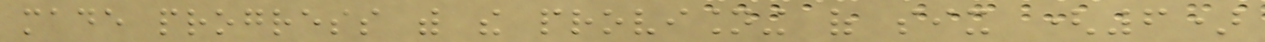made progress with the provisioning of six (6)
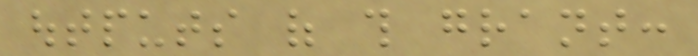outputs of this grant:
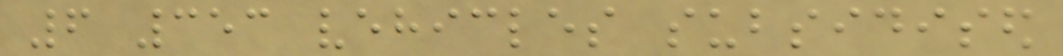6 353 vehicles subsidised
